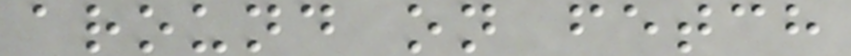around on fetch
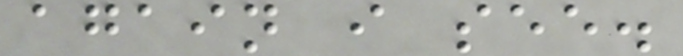again i see.
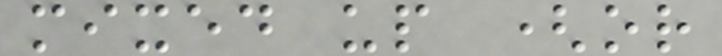mixed up (or
